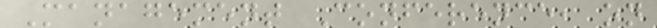Management Conference, on
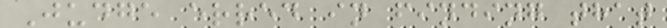Judge erred in finding that
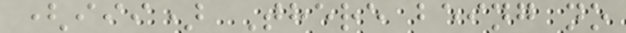(iii) There being no
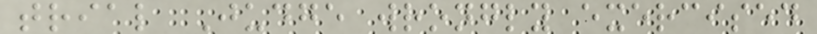trial Judge wrongly exercised
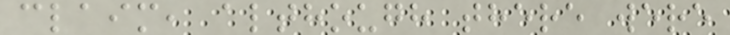claim, although there were
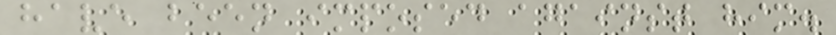have been imposed against him.
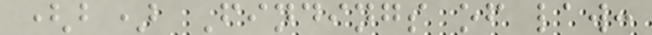(b) Findings of law:
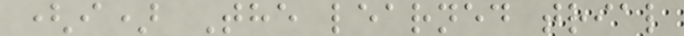(i) The learned trial
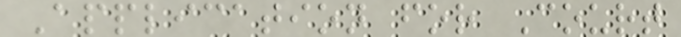Application for Court
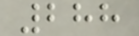288
